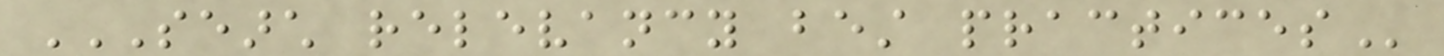SEARCH RELEVANCY BEST PRACTICES
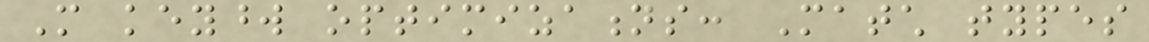More keyword optimizations: Match types
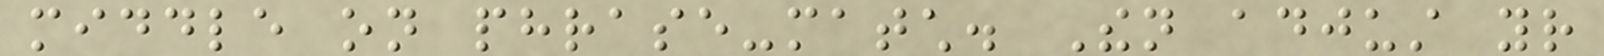middle on phrase-match. Then adjust your
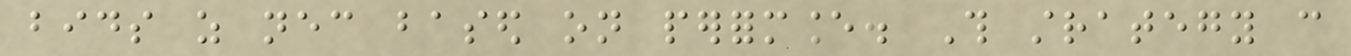bids as necessary based on performance. This strategy can
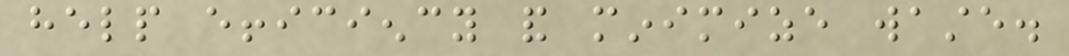help efficiency and minimize waste.
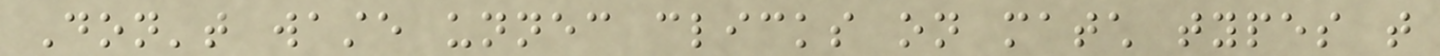Don't waste unnecessary clicks on match types that
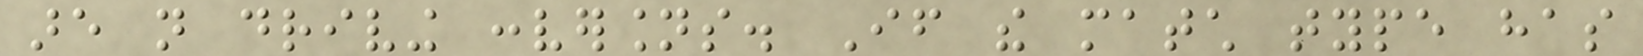are not driving conversions. If the match type has
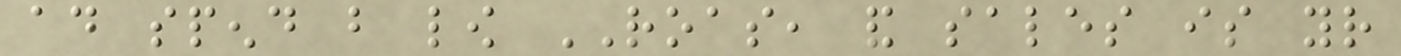ad spend but low ROAS, and sales is your
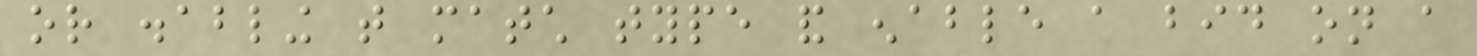or disabling that match type and enable a bid on a
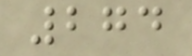274
